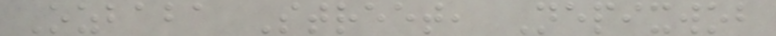Ozbaba Street, Nepixwob
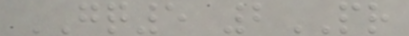GQ5 2PR
